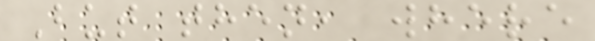But then, where
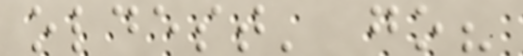oldest' go?
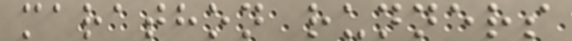marathon runners
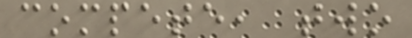compete, two
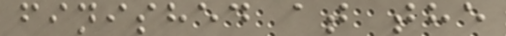finished at the
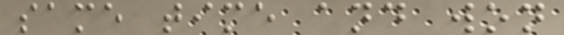same time and won
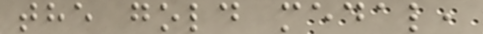the gold medal,
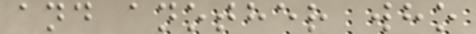and another who
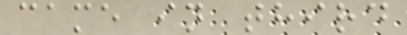came in third
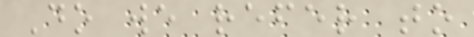Do we refer to
